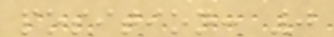position: 0
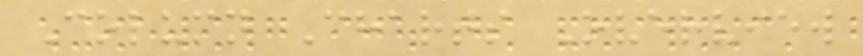Column Charts Overview
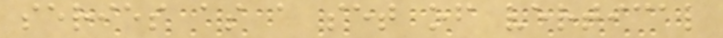series as a set of vertical
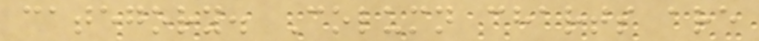category. Column charts are
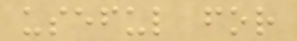useful for
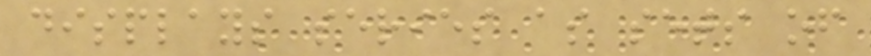displays series as sets of
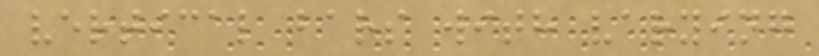vertical bars with varying
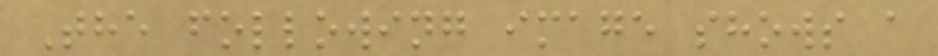The following image shows a
